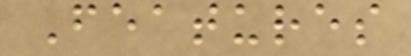Features
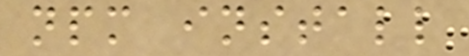npm install
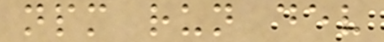npm run dev
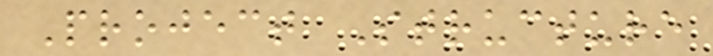Project Structure
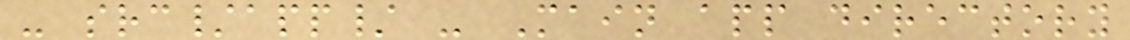- src/app/ - Main app directory
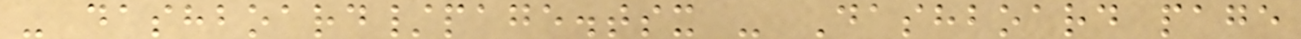- dashboard/page.tsx - Dashboard page
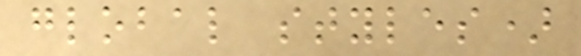global styles)
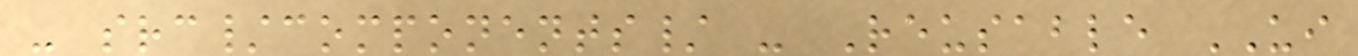- src/components/ - Reusable UI
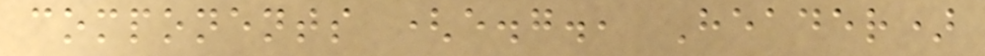components (e.g., Header)
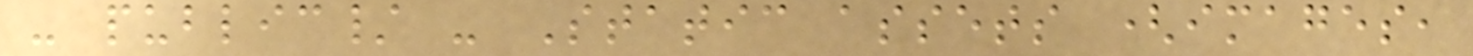- public/ - Static assets (images,
